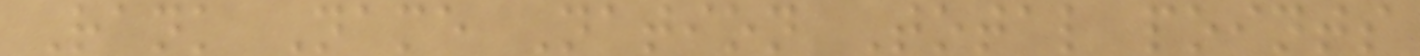Rank Name Nation Total points
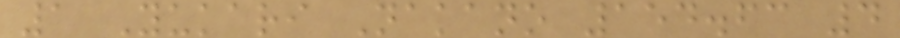1 Yukari Nakano 154.63 4
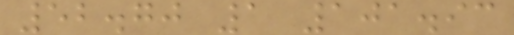52.70 1 101.93
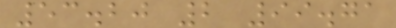53.20 2 99.71
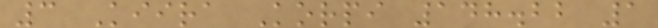3 Kiira Korpi 148.22 1
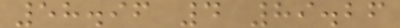58.96 4 89.26
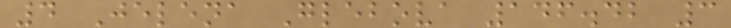4 Jelena Glebova 146.42 3
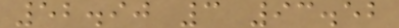52.90 3 93.52
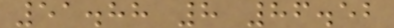51.88 8 86.52
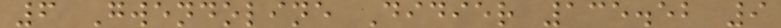6 Gwendoline Didier 135.52 9
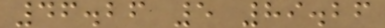46.26 5 89.26
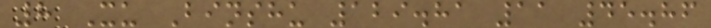8 Xu Binshu 129.81 11 45.86
